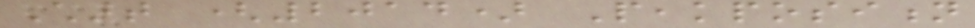Chart (2014) Peakposition
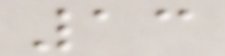13
